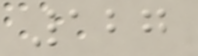127
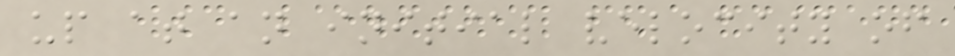up at an initial velocity of
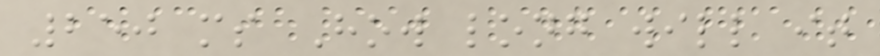250 ms How long will it
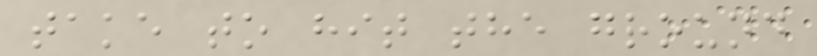take to hit the ground
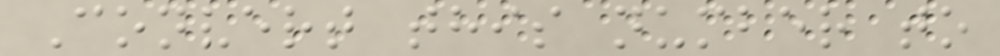Convert this number to
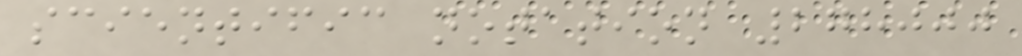scientific notation 278000
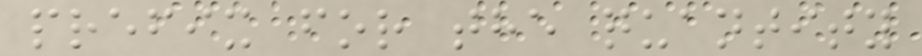prefix for the quantity
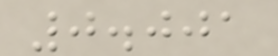0.001
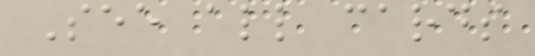See all cards
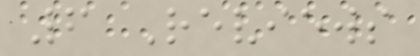6 Reviews
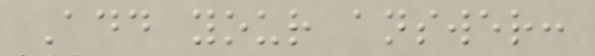Add your answer:
